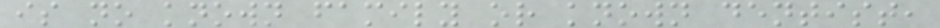is no known family or known dentist,
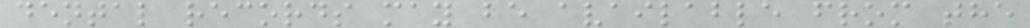dental records may be available from the
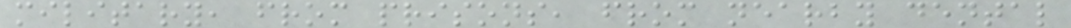military, from prisons, from nearby dental
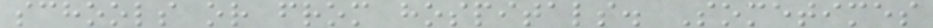schools or from hospitals. Sometimes
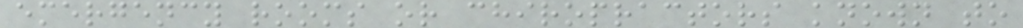emergency rooms or chiropractors known to
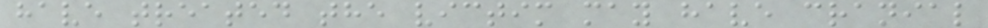have treated the victim may have cranial
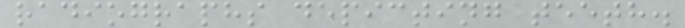radiographs depicting teeth.
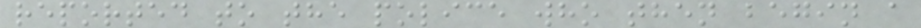reported to the police who then begin a
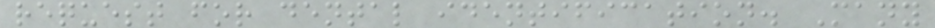request for dental identification. Many
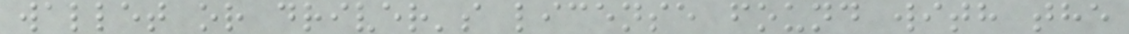wallet or driver's license found with the
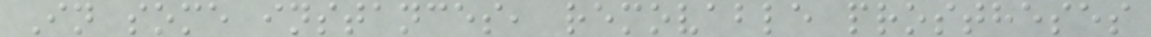In some instances, removable prostheses
